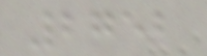2752
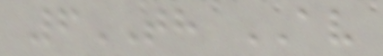6TH AV
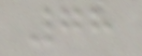78
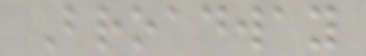Broadway
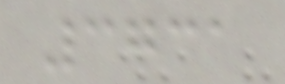3731
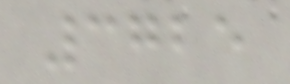3725
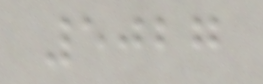5027
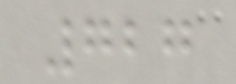727
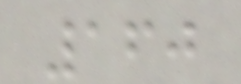160
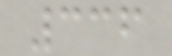336
